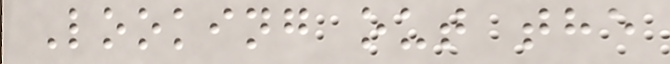Looking out the
